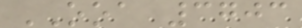OOA 3703
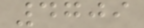4709
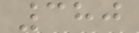380
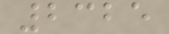2325
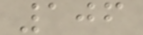106
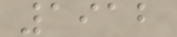1912
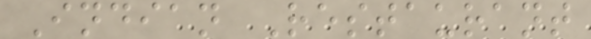Indian Restaurant
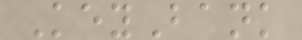KeyBank
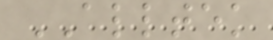ALLTEK
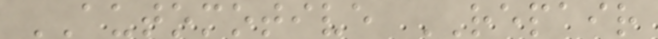AUTOMOTIVE REPAIR
